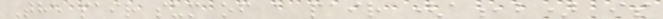The pair sum of a pair (a,b) is
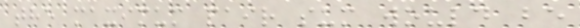the maximum pair sum would be
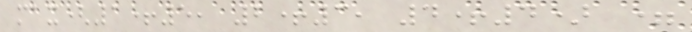max(1+5, 2+3, 4+4) =
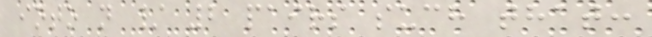into n / 2 pairs such that:
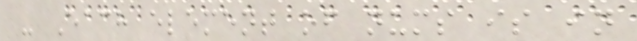- Each element of nums is in
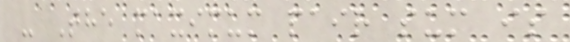- The maximum pair sum is
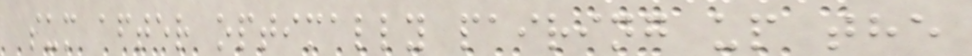sum after optimally pairing up the
